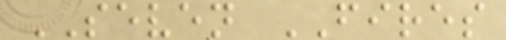SEVEN FIRES
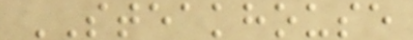STEAKHOUSE
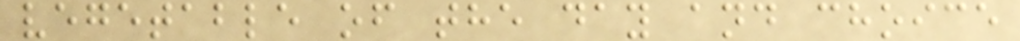vegetable of the day and choice
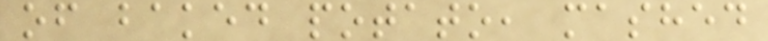of baked potato, mashed
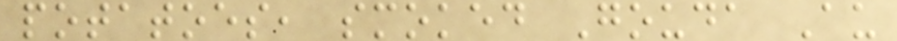potatoes, smoked Gouda Au
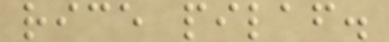rice pilaf.
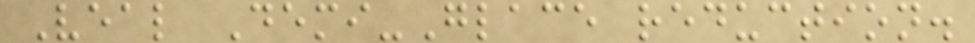Veal Demi-Glace reduction.
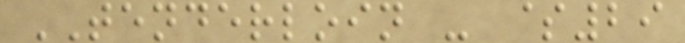TENDERLOIN - $29
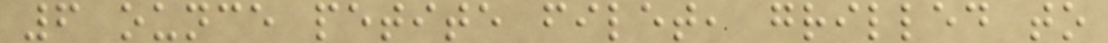6 ounce petite filet, grilled to
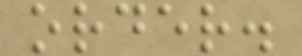order.
